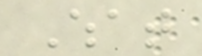What
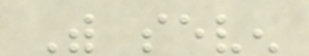With seven
